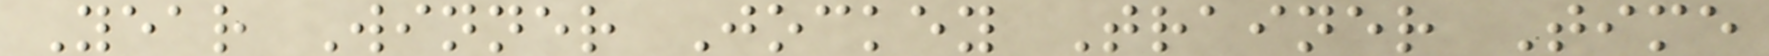Year Winner Jockey Trainer Time
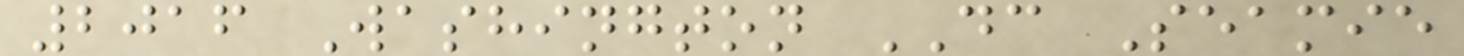2016 Washington DC Seamie
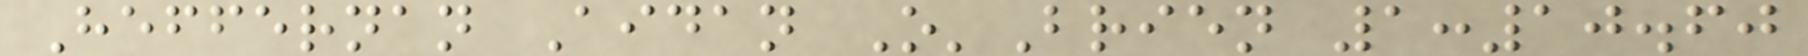Heffernan Aidan O'Brien 1:10.60
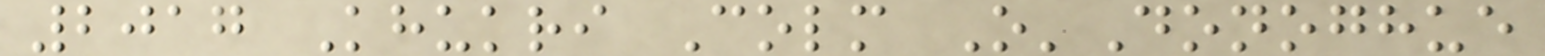2017 Khukri Colm O'Donoghue
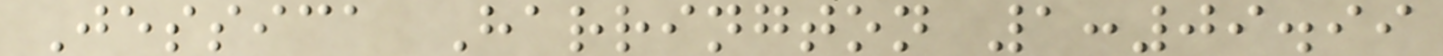Jessica Harrington 1:09.99
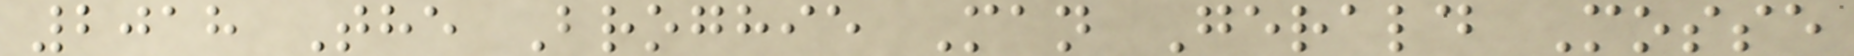2018 The Broghie Man Gerald Mosse
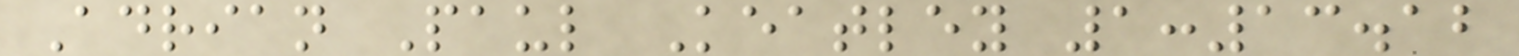Adrian Paul Keatley 1:13.12
